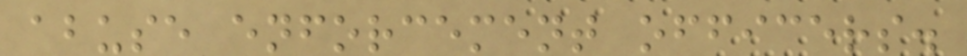abuse enforcement officers.
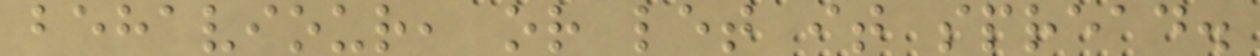behaviour, or let it spread.
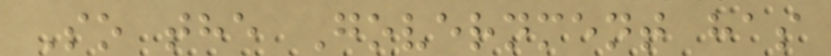So the Government has
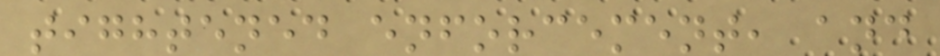tightened enforcement, and
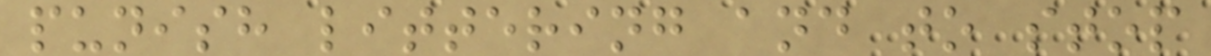punish littering and to stop
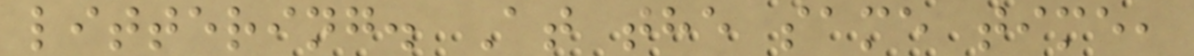littering. At the same time,
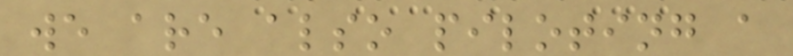we are also piloting a
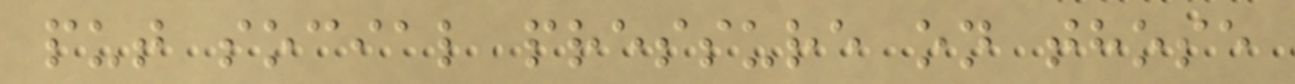put social pressure on those
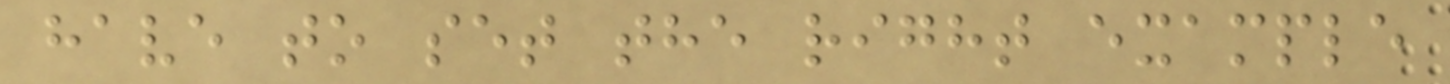have to set the right example
